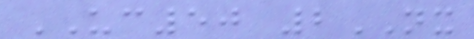UC50 2NX
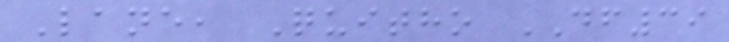Lane, Quitho DF39
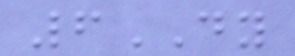6DY
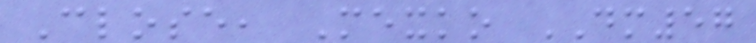Close, Mexko DM57
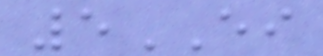5EI
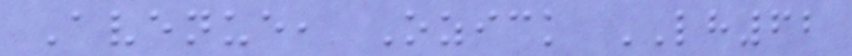Avenue, Ozick LH62
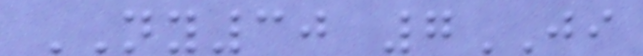NY30 7JI
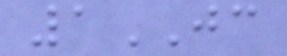1JC
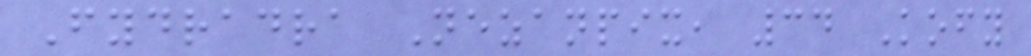Fydradra Nezanpix, 34 Kofy
